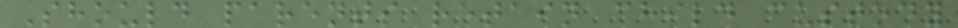Should parents retain child custody
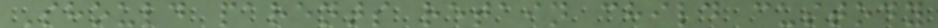Should parents retain child custody
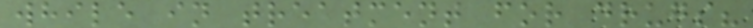while in treatment for drugs?
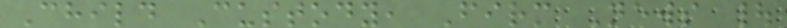Child Custody, Firm News |
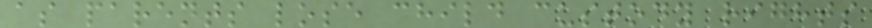as parents lose child custody rights
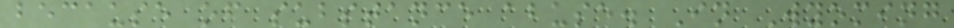because of substance abuse. In Wyoming
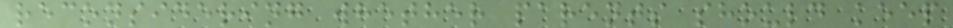reconsidering whether parents should keep
